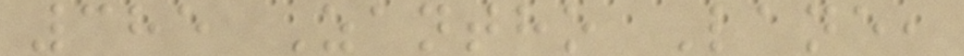385 Zantho Lane,
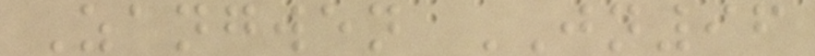Zangwen JN96
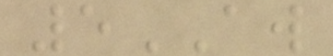5AW
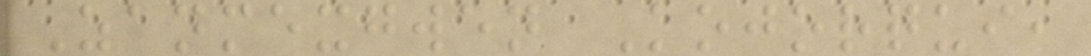Zanmexgwen Kojorqui,
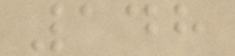148
